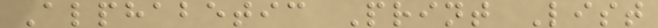Alphabetic Print List
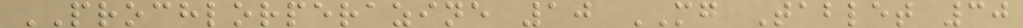PROCHLORPERAZINE 10 MG Tablet 30
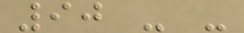90 - -
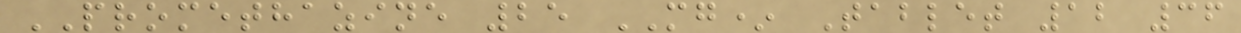PROMETHAZINE 25 MG* Tablet 12 36
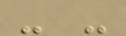- -
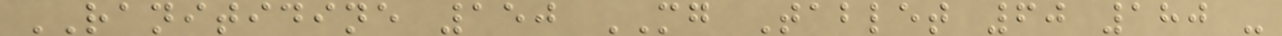RANITIDINE 150 MG Tablet 60 180 -
